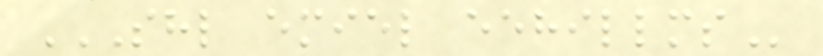SHL EMIEL EEHILLMS
